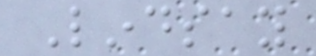Lindsay
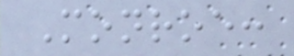Monroe:
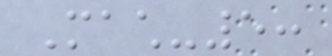Mach-5:
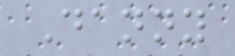Danny
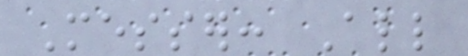Messer: All
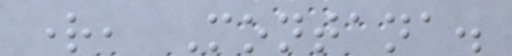right, Montana.
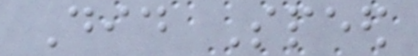Did Speed
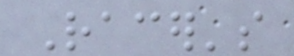Racer's
